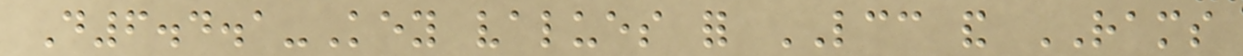D6.4.1-Key values for LCC and RAMS
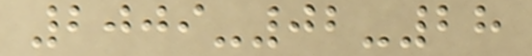2009-02-28
